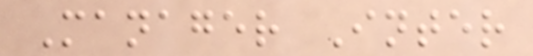Manager Inter
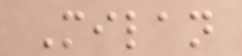Milan
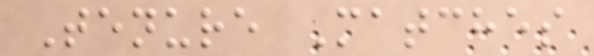Tenure Matches
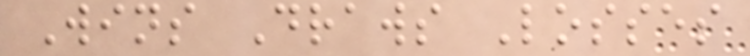Wins Draws Losses
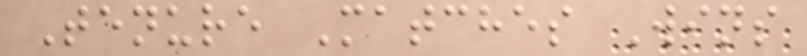Tenure Matches Wins
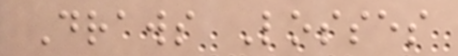Draws Losses
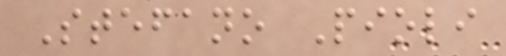Stefano Pioli
